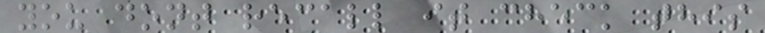you dont recall it check this
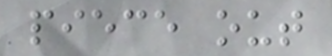piece out
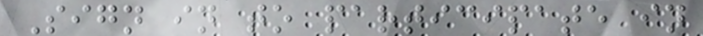Sign in to participate in
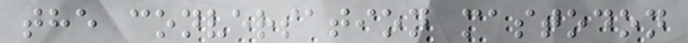the conversation mastodon
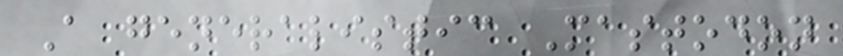A generalistic Mastodon
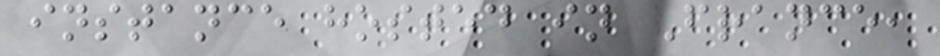instance hosted in France,
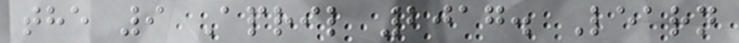the 9 April 2017. Learn
